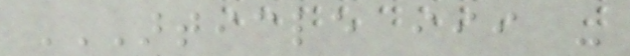ARTICLE III -
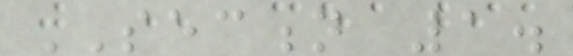SECTION 1.
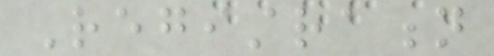Registration
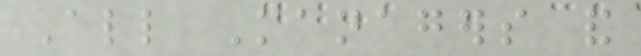All Managers and
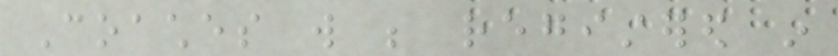Coaches will be registered in
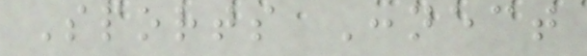Sports Connect
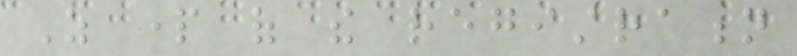As part of the registration
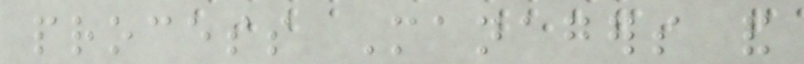process Managers and
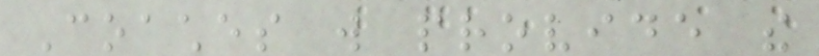Coaches will provide the
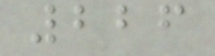226
